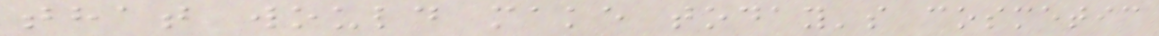that would make today's cosmetic
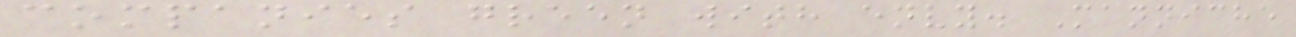companies green with envy. Manniche
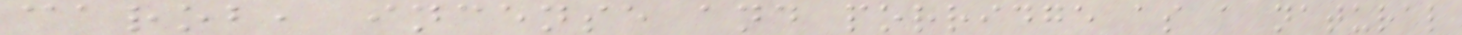carob, incense and porridge as a natural
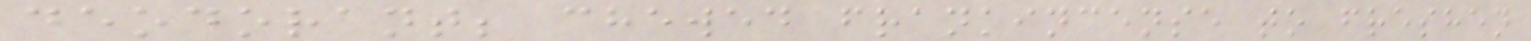deodorant; chewed frankincense to freshen
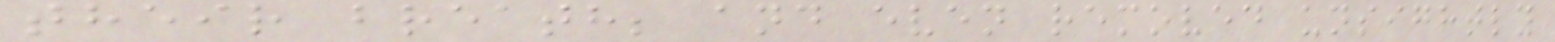their breath; and even removed unsightly
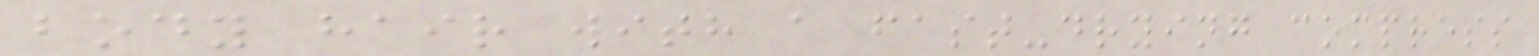body hair with a fast-drying compress
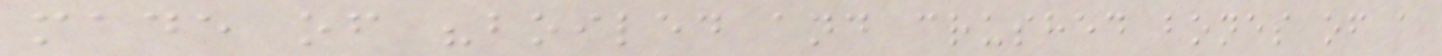made of "boiled and crushed bones of a
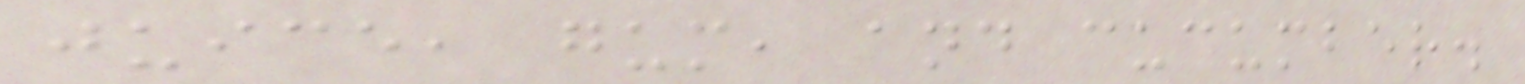juice, gum, and cucumber.
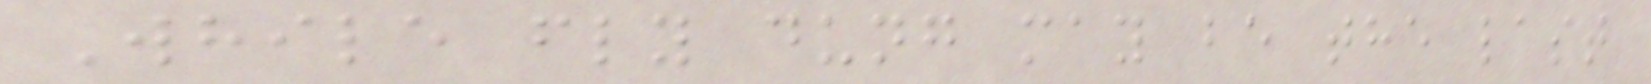While fly dung may be the last
